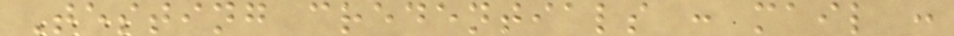Testing credentials : mail :
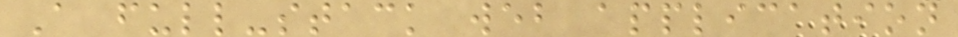A full-stack web application
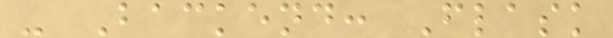- Backend: Flask
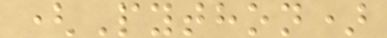(Python)
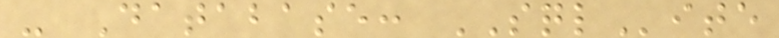- Database: SQLite
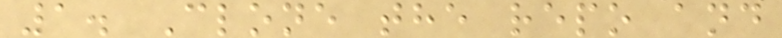1. Clone the repo and
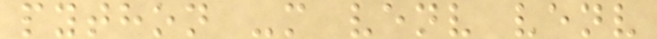python -m venv venv
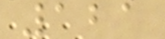121
